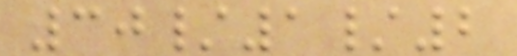30/1/2
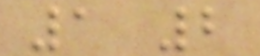1 2
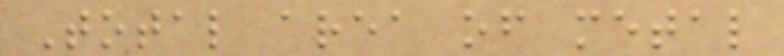Total area of metal
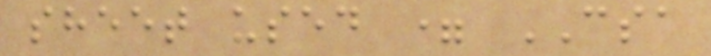sheet used = CSA
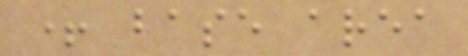+ base area
